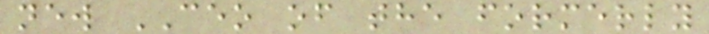new CEO of the formerly
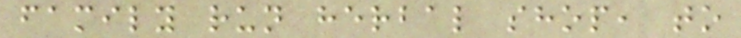family run herbal shop, to
